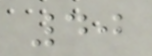40
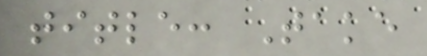title: Take
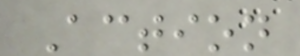Action
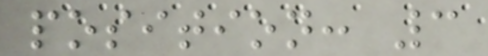position: 3
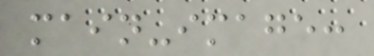main-image:
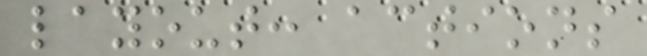layout: actions
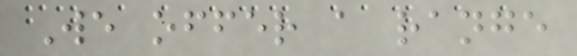We offer a range
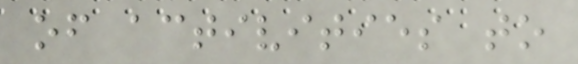of activities to
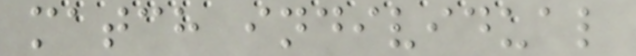match individual
